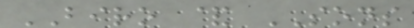BIRO & SONS
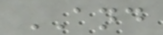AND
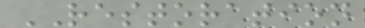RESTORATION
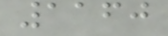1160
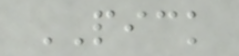PICK
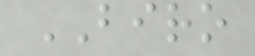BIRO
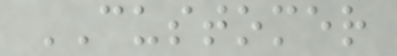CUSTOMER
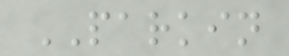PARKIN
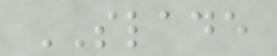SLADE
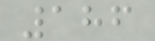186
